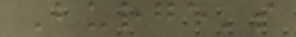Burge's
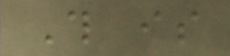This is
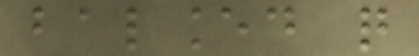balanced quite
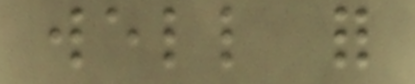well for
